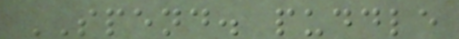SPEND. puddle
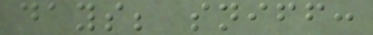days; sniff:
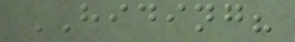HIDING?
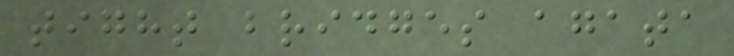tight bridges agata
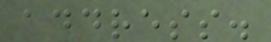address.
